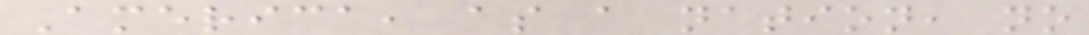America, as a nation, no
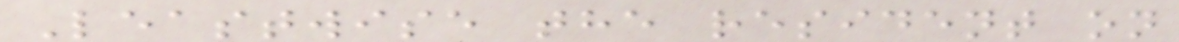Leastwise the resident on
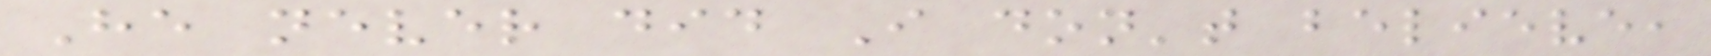He never did I don't believe,
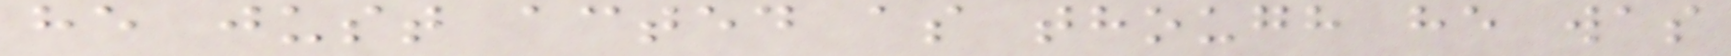he just acted as though he was
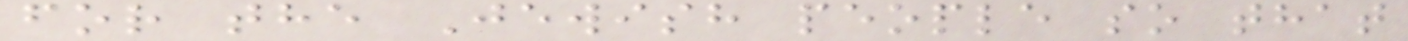for the Jewish people so that
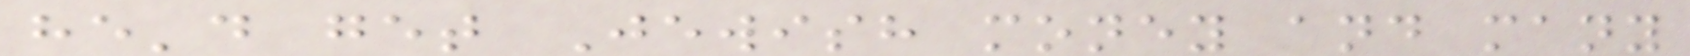he'd get Jewish money and many
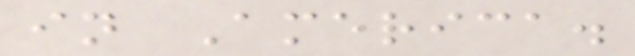in America.
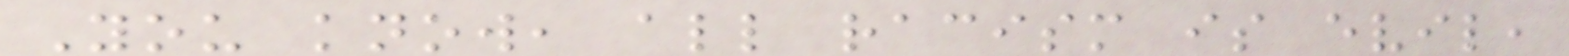You know, all racism is evil,
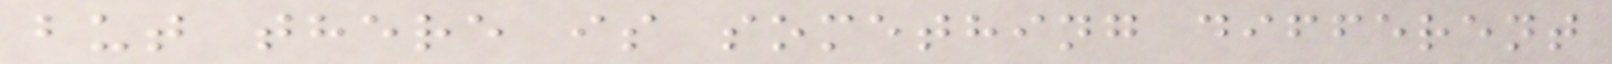but there is something different
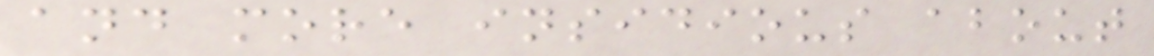and more insidious about
